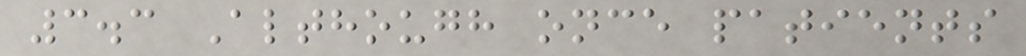3.3 Although once patients
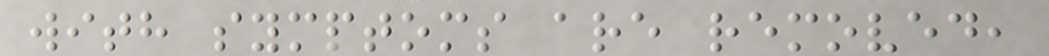with symptoms are removed,
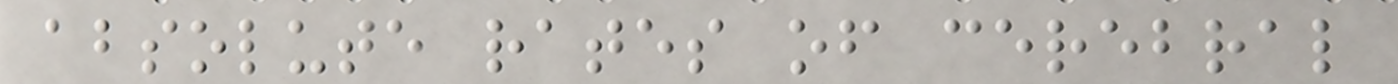absolute rates of cerebral
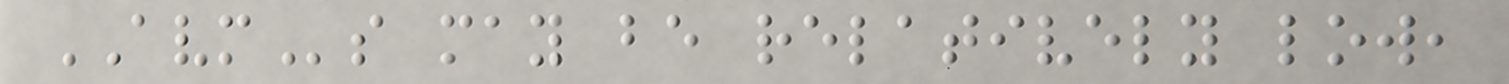AVMs may be relatively low,
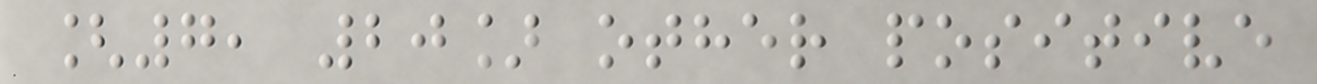[7, 20] other positive
